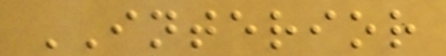INTERIOR
